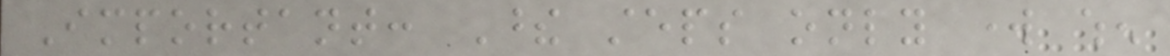Important: These steps only work when
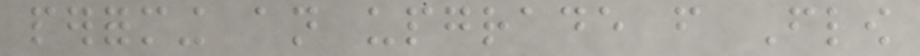performing an upgrade from Flow
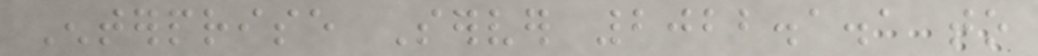Enterprise Server 2022.1.1 to
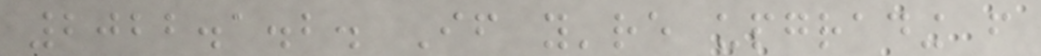2022.1.2. If you're upgrading from
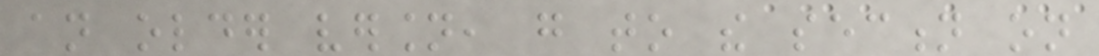an older version, go to the section on
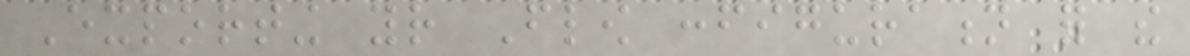Exporting your Flow configuration for the
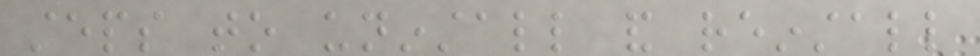steps to uninstall and reinstall
